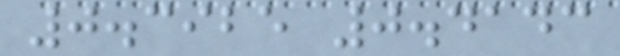0.3925 0.4143
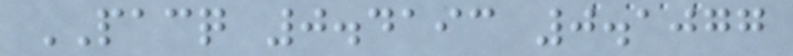PACQ 0.4193 0.1077
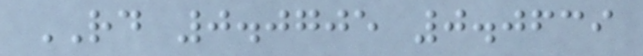RD 0.0705 0.0639
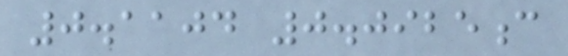0.1104 0.0925c
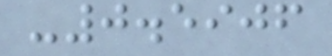-0.5906
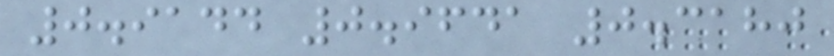0.9144 0.9641 0.3180
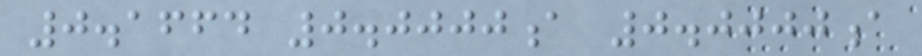0.1664 0.0000a 0.0000a
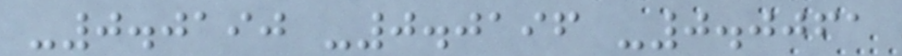-0.0190 -0.0196 -0.0061
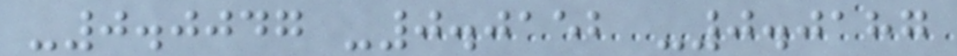-0.0047 -0.0152 -0.0187
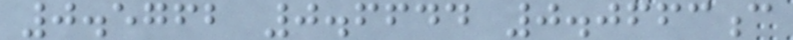0.5762 0.6644 0.0663c
